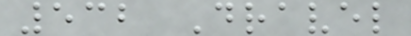532 Dravel
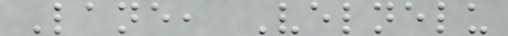Lane, Velnelu
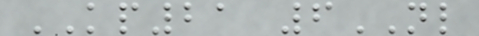KP21 6NL
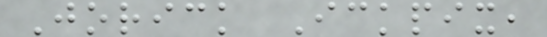Jorick Ickpix,
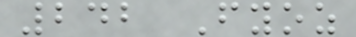242 Fyoz
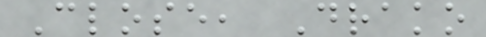Close, Drako
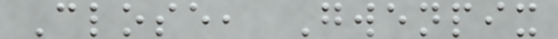Close, Gwenpix
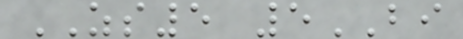ZS5 5BI
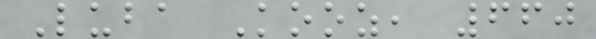Luba Kooz, 660
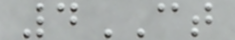4CT
